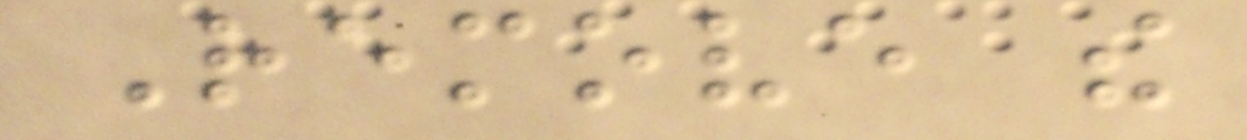Remove the
